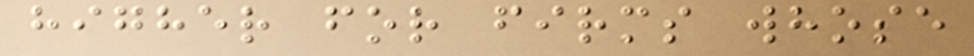higher for firms whose
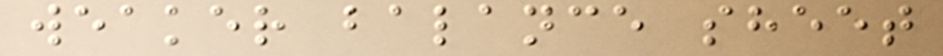weaker balance sheet
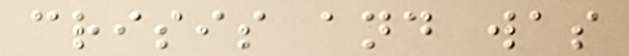crisis and was
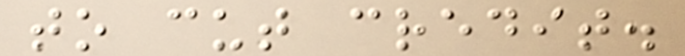to cut credit.
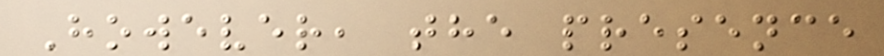However, the presence
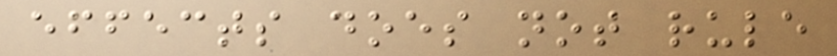effects does not rule
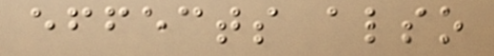effects also
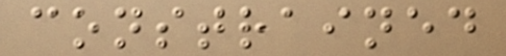constrained
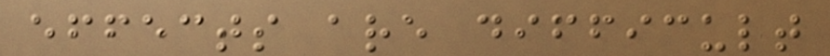effects are difficult
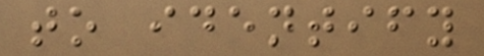to identify
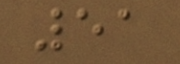51
